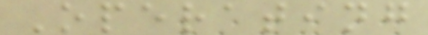Operating
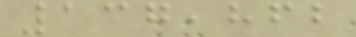137,862
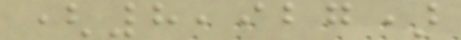(8,927)
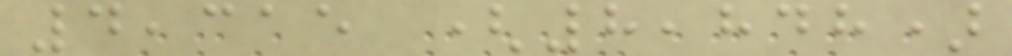4,315 (8,848)
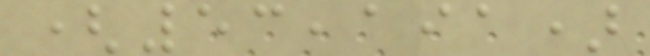(53,191)
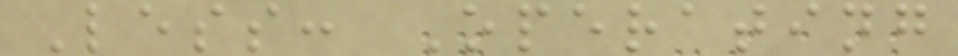Less: Operating
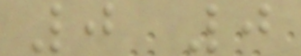0 0
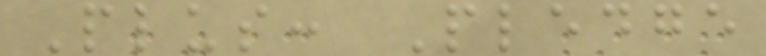Plus: Pledge
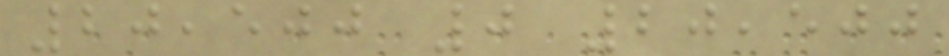20,500 0 20,500
